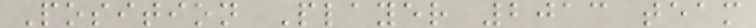Position Player 2013 team
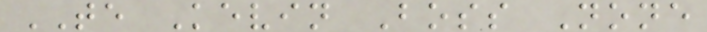TE Kevin Boss None
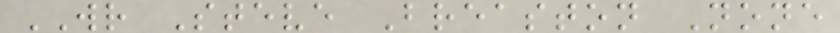WR Steve Breaston None
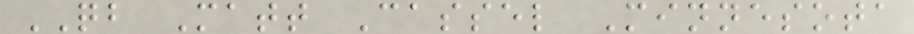QB Matt Cassel Minnesota
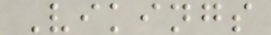Vikings
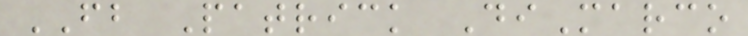FB Patrick DiMarco
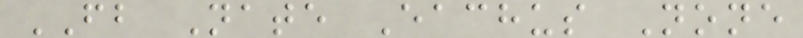FB Nate Eachus None
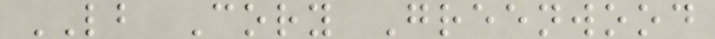LB Cory Greenwood
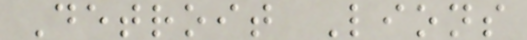Detroit Lions
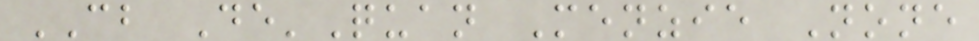CB De'Quan Menzie None
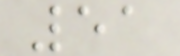51
